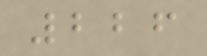226
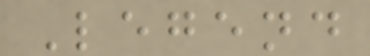Legend
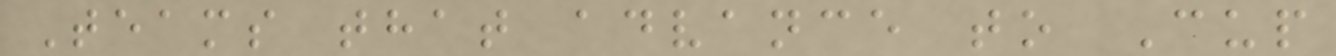Teams that advance to Cup
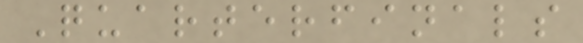Quarterfinals
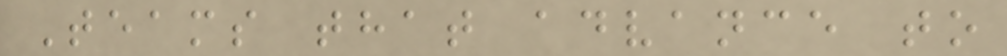Teams that advance to
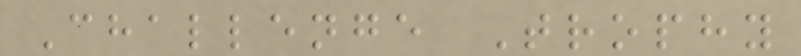Challenge Trophy
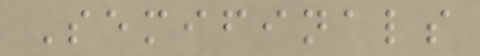Semifinals
